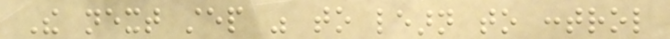The next step was to learn to control
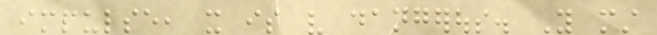impulse, it is very dangerous. You must
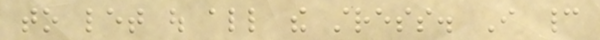to let out all the stress. I cannot
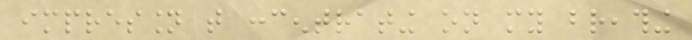impression that concentrating on my breathing
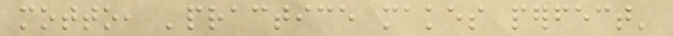motto, 'practice makes perfect'
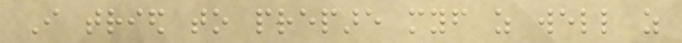I tried to prepare myself as well as
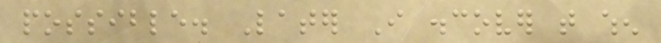possible. Later I discover that when
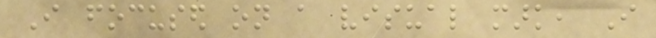I focused on a visual mark, I
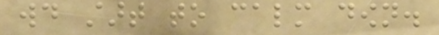would start to calm down.
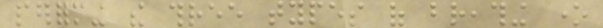performing the three types of breathing one
